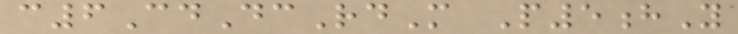c6CdDcRdM P5hY
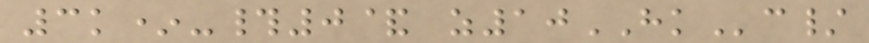3k*-#0& z10HKc/
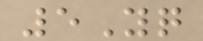5Yq
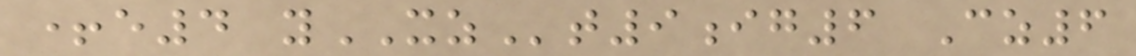+e4 yXZt9ig6 Cz6
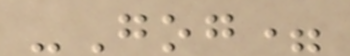-Gog=
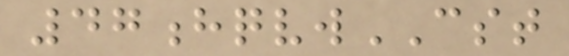47hqvwCST
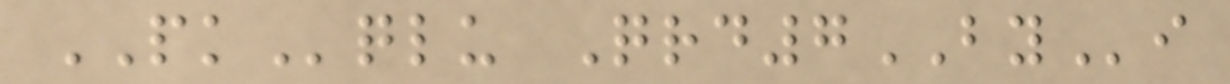PKqlu Qrd7BYi
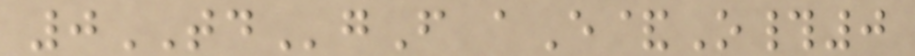0TDgF aE&O#0
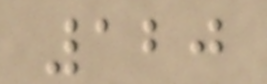120
